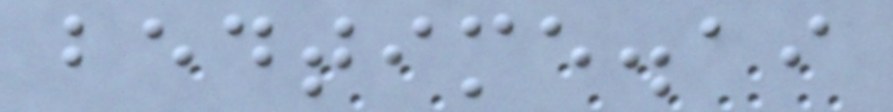bedtime.ai
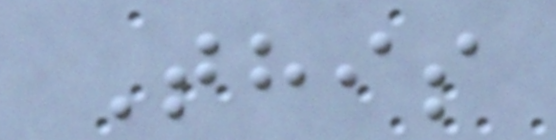This
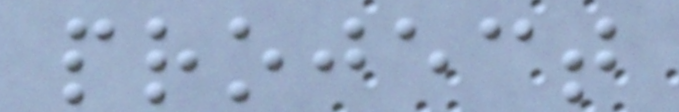project
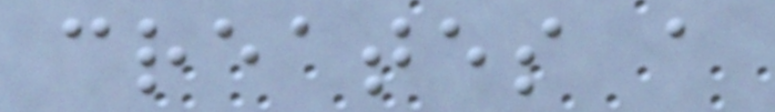creates a
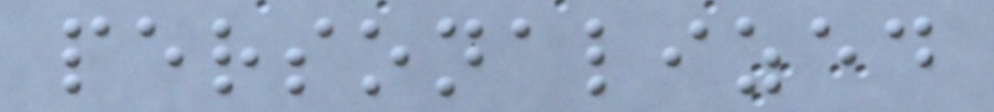personalized
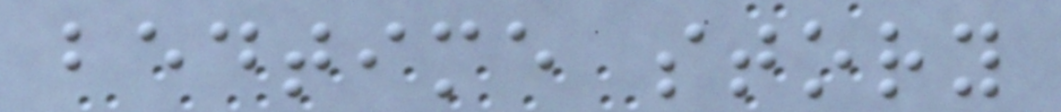bedtime story
